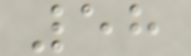58
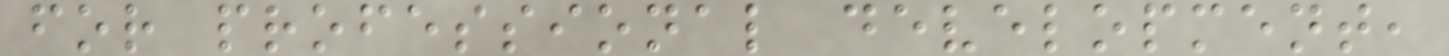for professional development,
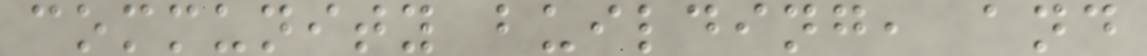community building, and
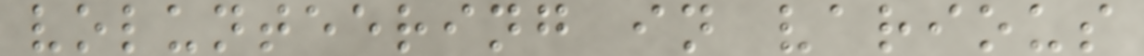volunteering in various
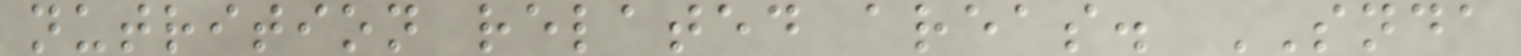nutrition related areas. SNDA
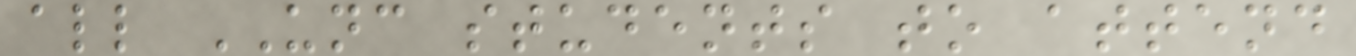all UNC students to attend
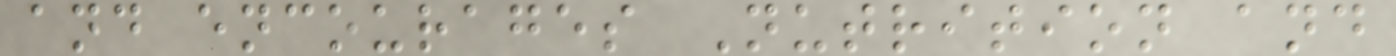and encourages Nutrition and
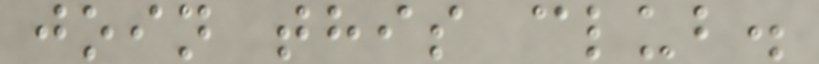join this club.
